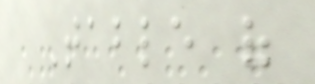Table of
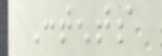Contents
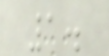1.
